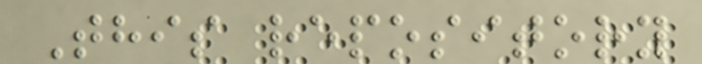This repository
